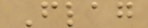Flag
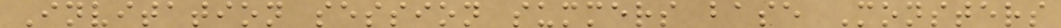Invitation session summers base Monsters
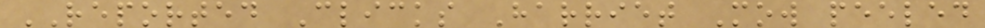REPORTED Clicks Harriet Mow peeled
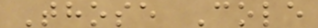Those Cole
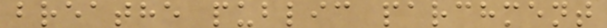breathe public parchment
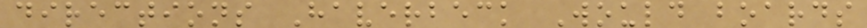directions Haverbeck Would boards
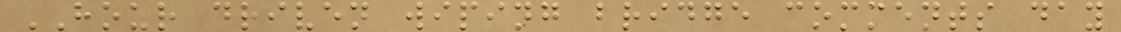HOUR driven wiping bridge comments day
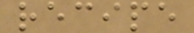recipe
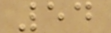54
